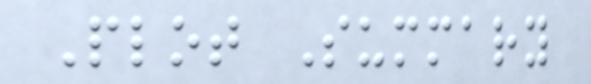Plot Summary
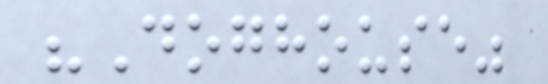"Doghouse"
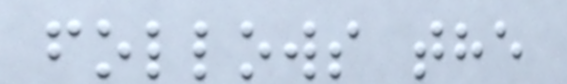follows the
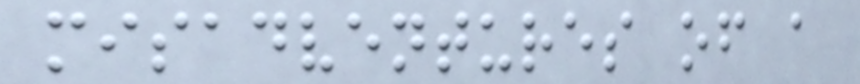misadventures of a
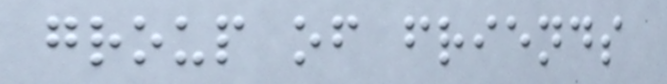group of friends
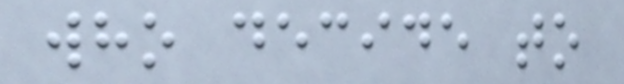who decide to
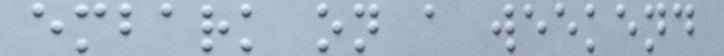embark on a weekend
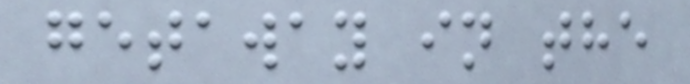getaway in the
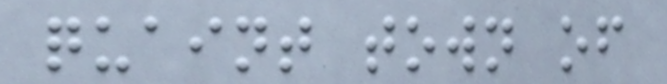quaint town of
